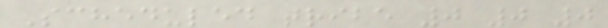Scheduled tribe 0 0 0
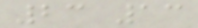23 13
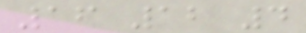16 12 4
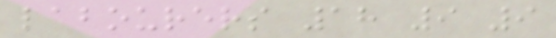labourers 18 9 9
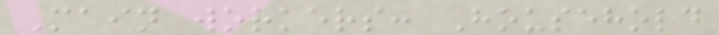Main workers: Household
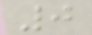0
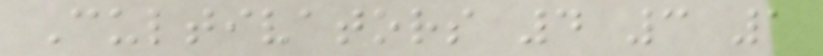Cultivators 4 3 1
